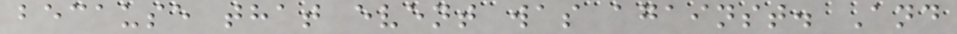because that event was against. And
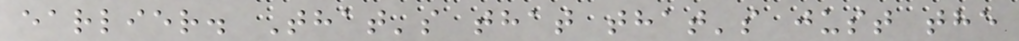earlier. That's that that's just the
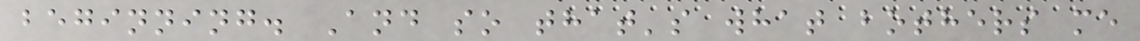beginning. And so that's what bothers me
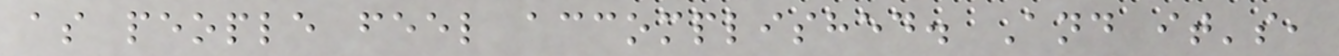as people feel accomplished. And it's,
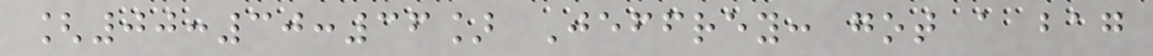[00:30:36] Jeffrey: got a bag
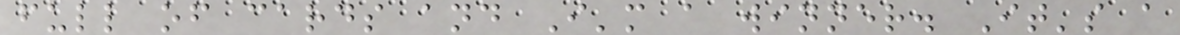full of cards and I'm a winner. It's a
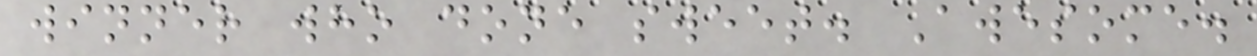winner who done sweet. Awesome.
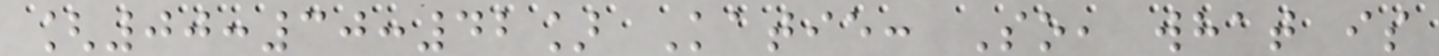[00:30:42] Katie: So, what is
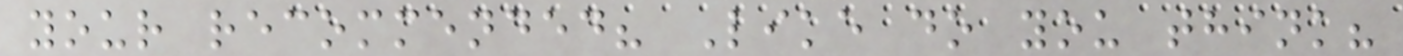your recommended? Like do you think?
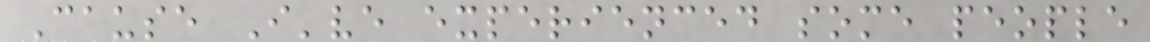Cause I've experienced some people
